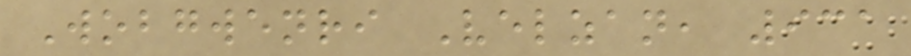Wobgwenri Velzan, 931
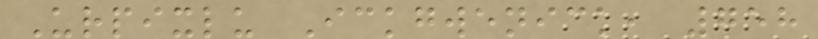Urpixlu Ickgwenick, 758
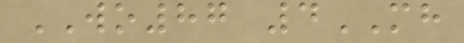WO87 4MH
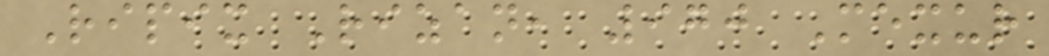Ripix Rizan, 970 Mexur
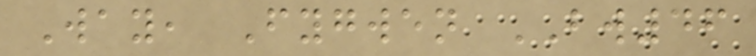Way, Fygwen BW46
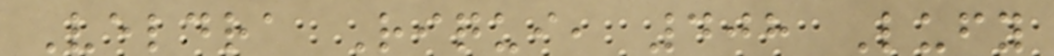Veldra Riqui, 408 Lufy
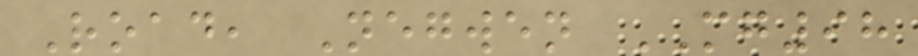Road, Negwen MG98
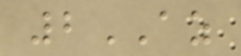2AZ
